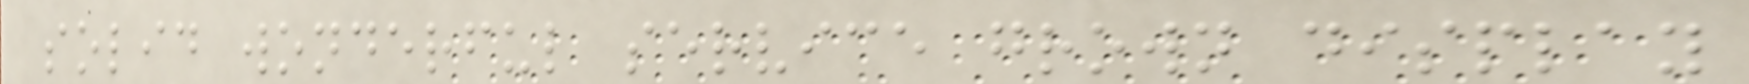solid wonderful service grown display
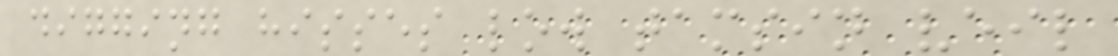digging hisses low tamsin veil
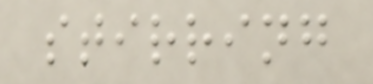stirring
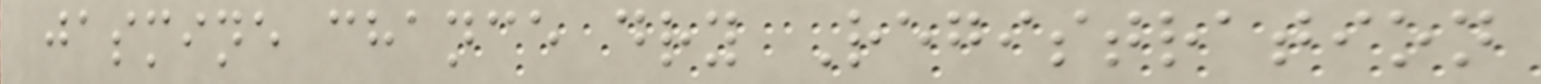jasmine chance dry Registration
